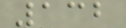132
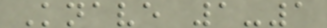Knave 1-1
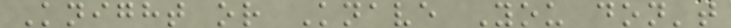Knight or Knave You don't
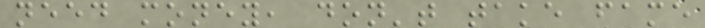need money, don't take fame
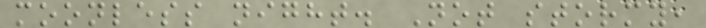moonless night. Not stormy,
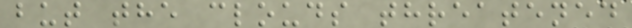but the clouds threatened
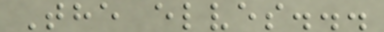The elves...
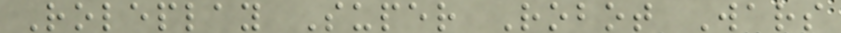Roleplay Super Robot Wars
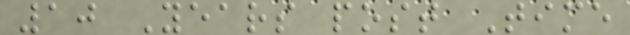10 Years post Time
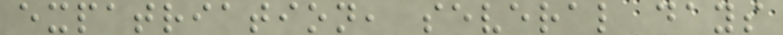expatriation, several days
